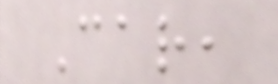Car,
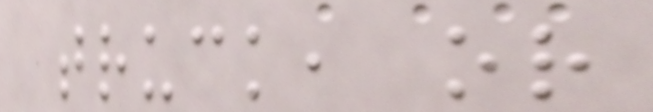truck, or
